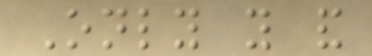Only you and
